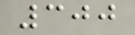300
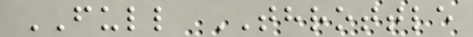FULL THROTTLE
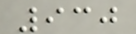930
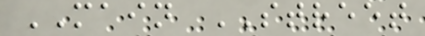MAIN STREET
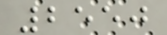2550
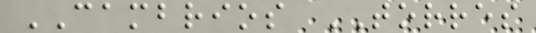CAMBRIOS TORRES
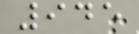945
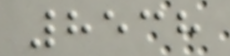8538
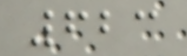623
